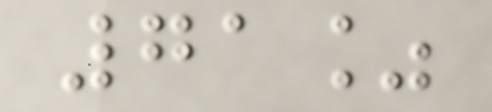71%
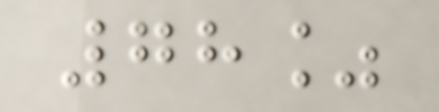78%
